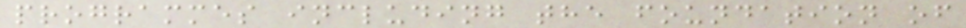programmes including the foundation of
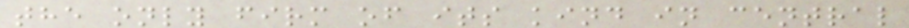the only firm of its kind in central
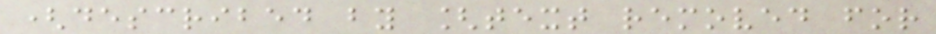(described by [text removed for
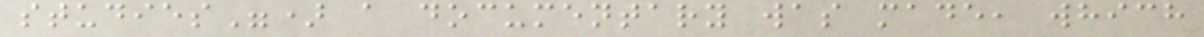studies") a documentary was made, which
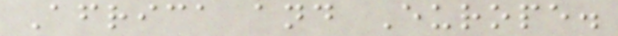Africa and Europe.
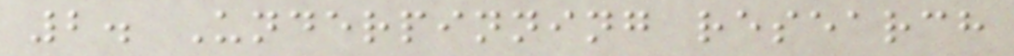2. Underpinning research
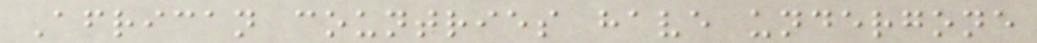African countries have undergone
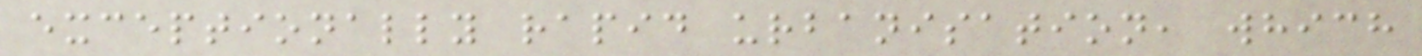exceptionally rapid urbanisation, which
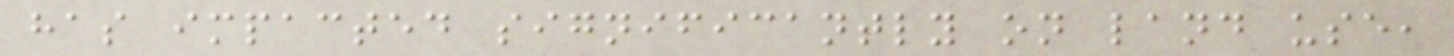has impacted significantly on land use,
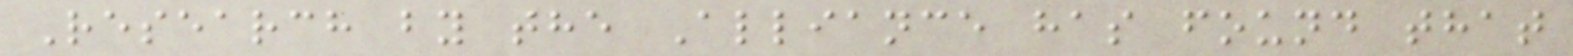Research by the Alliance has found that
